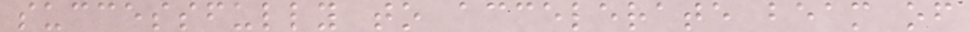successfully to accelerate beam of
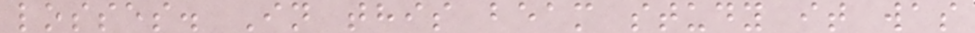losses. In this beam study it was
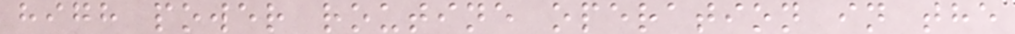high power routine operation in the
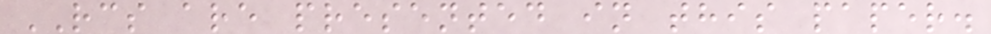RCS are presented in this paper.
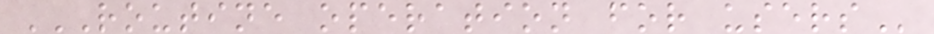ROUTINE OPERATION FOR USERS
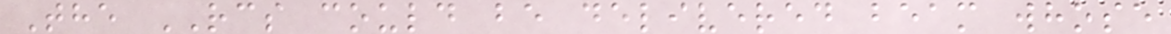The RCS could be delivered beam whose
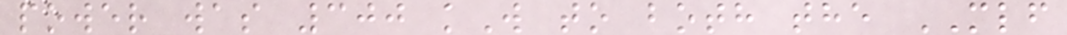power was 300 kW to both the MLF
